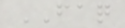FAQ
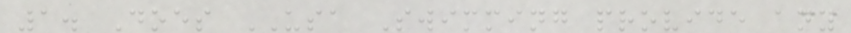1. Does USA Swimming provide any
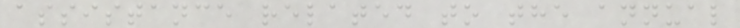assistance related to the annual
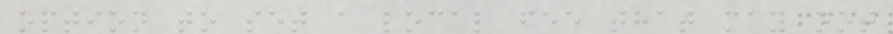option to set a local fee that may not
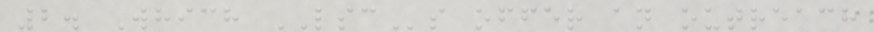2. Which LSCs offer an outreach
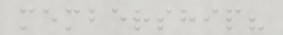membership?
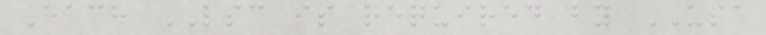Each LSC is required by USA
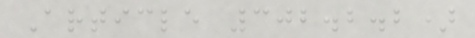Article 302.2.2)
